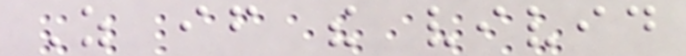As if the vivid
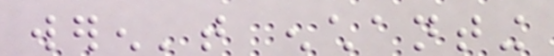weren't enchanting
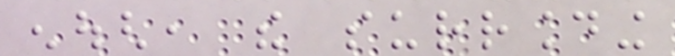enough, the surrounding
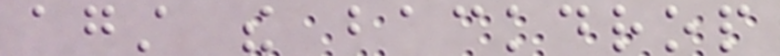against the backdrop
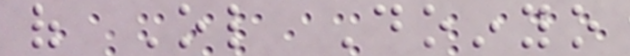of Ol Doinyo
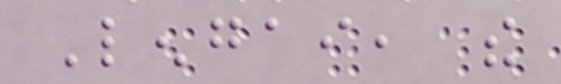Lengai, the
